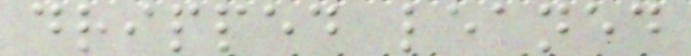dripped leaned
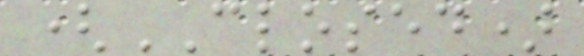(CLOSED)
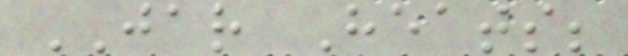JAR Heats;
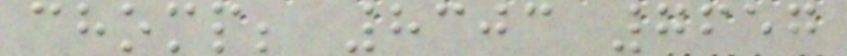chomp; 8303 7657
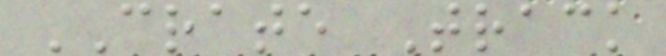CRATE Track
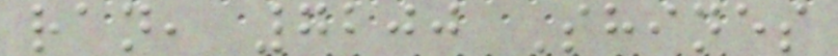ran, 7200 Shines
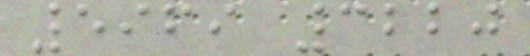5969 3220
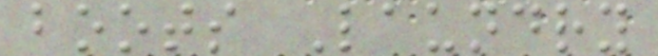boots Laundry
